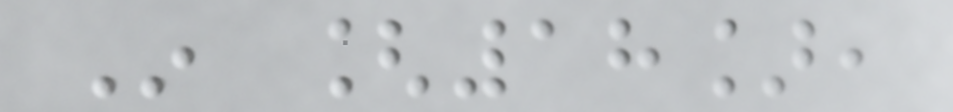In [18],
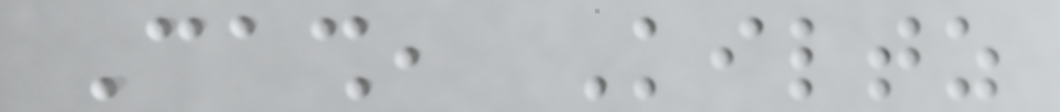Cash, Kiltz
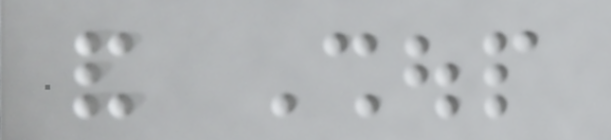and Shoup
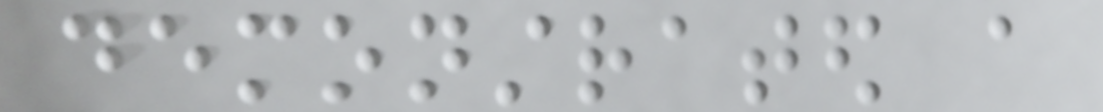demonstrated a
